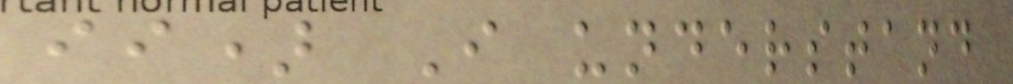ii) I understand
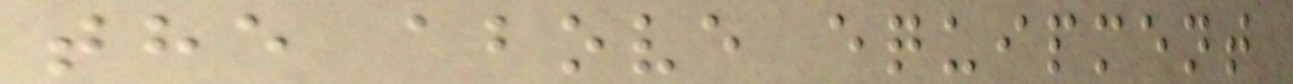the above equipment
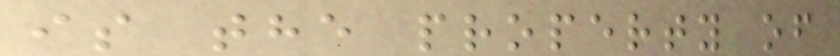is the property of
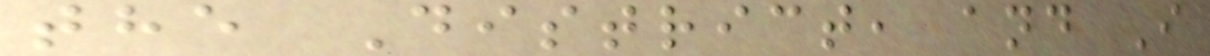the District, and I
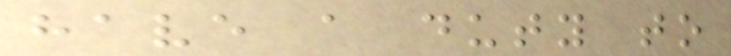have a duty to
